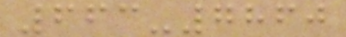663-7860
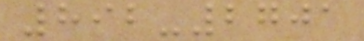892-2701
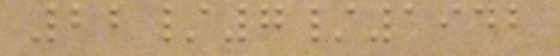22/7/1942
